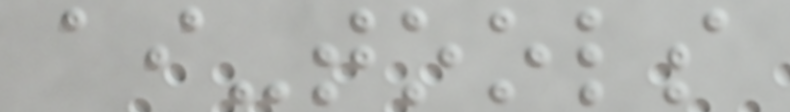ai-tools
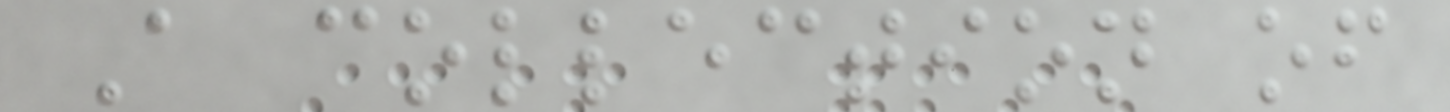A collection of
